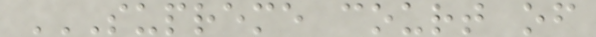SUPREME COURT OF
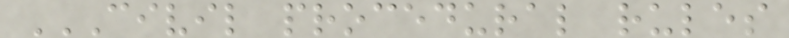CIVIL PROCEDURAL RULES
